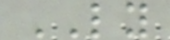LY
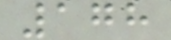178
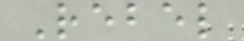Rebel
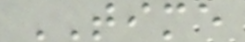TIME
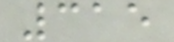315
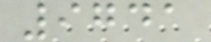9741
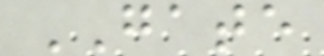GATE
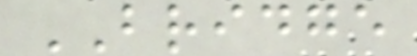BRIDGE
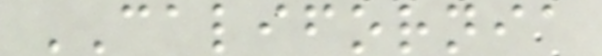CALIFORNIA
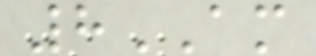8AM
